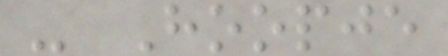- Hoopje
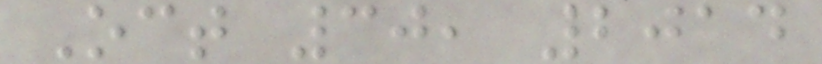Oct 30, 2014
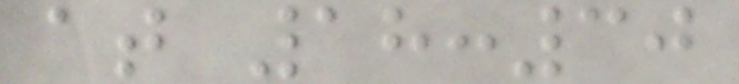at 18:30
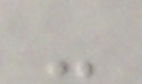-
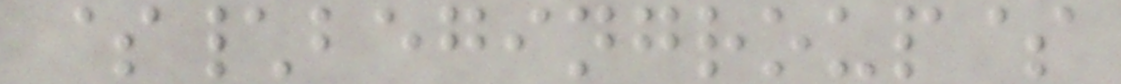$\begingroup$
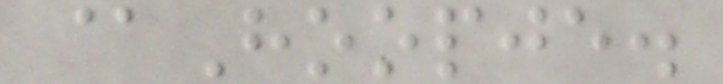@Hoopje.
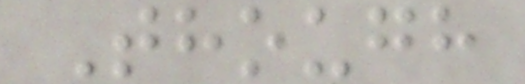Though
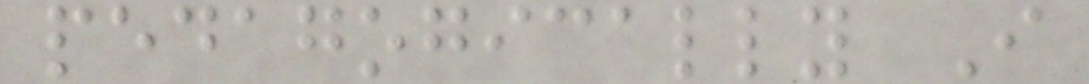pedagogically I
